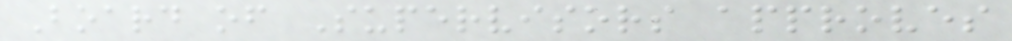Board of Supervisors approves
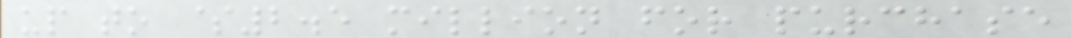up to $2.5 million for purchase
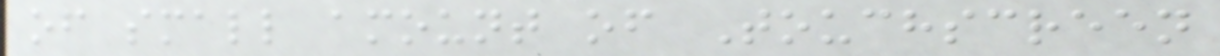of small amount of Touchscreen
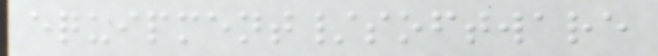equipment/software
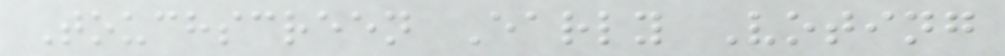Touchscreen Early Voting
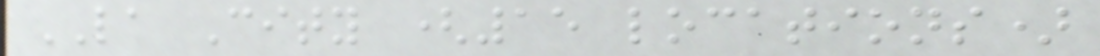LA City (15 locations)
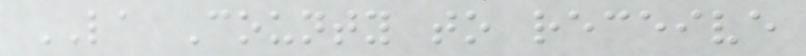LA County to receive
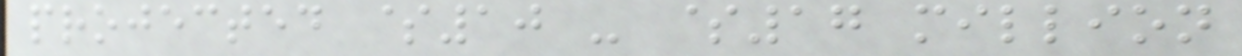projected $10 - $17 million
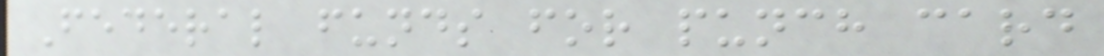Federal funds for punch card
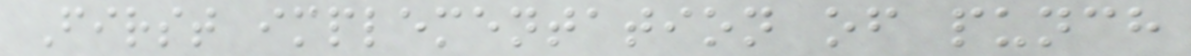First implementation of punch
